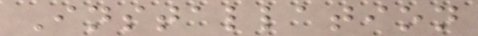Installation
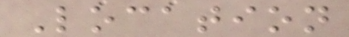Location
